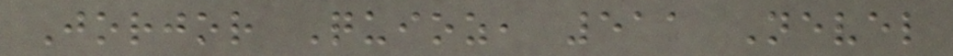Jorjor Quioz, 511 Nevel
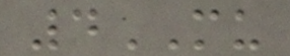4MU
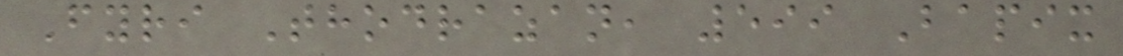Fyri Thodrazan, 599 Bapix
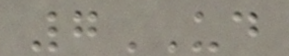7UD
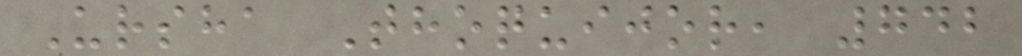Ursha Thoquijor, 742
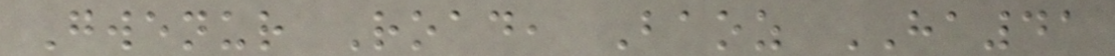Gwenur Road, Baoz HA41
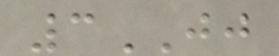3JJ
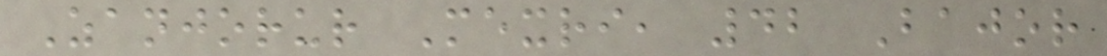Zanjorur Mexri, 42 Bajor
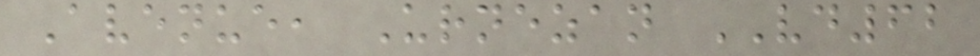Avenue, Urnezan VD62
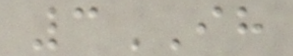3IH
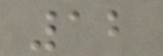12
